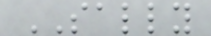SALLY
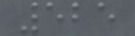525
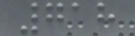718
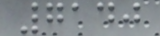7140
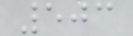503
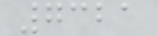7321
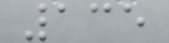135
